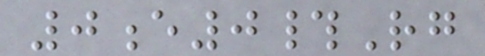0e0#Rg
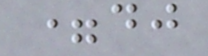=dj
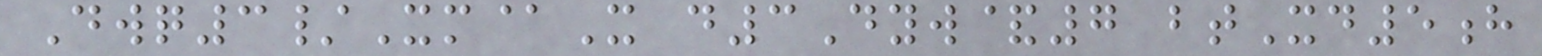Dwq3/Xm@X d3Dyw&7 btXd5h
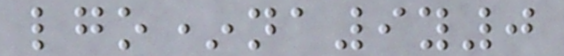lgo*na9y0
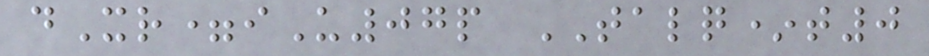dXr=iU07p TALQ*t0
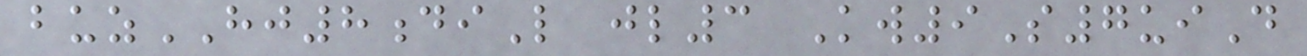buzHJ8diL jl3 Kw9S7uiD
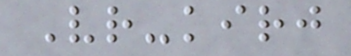Vr-kirj
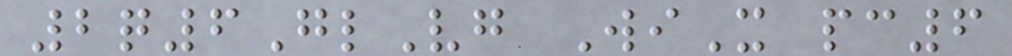2q6GlVg WiX pc6
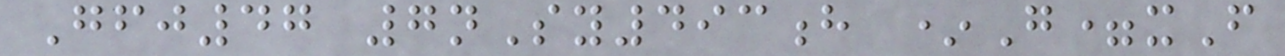Gfj47 7nSy493h *G=xF
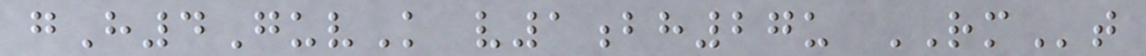gH4GuvK v1bh27u RMt
